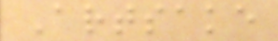Artsake
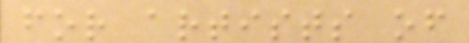for artists of
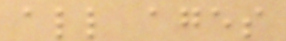all ages
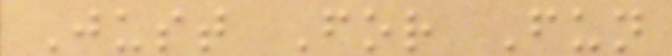Just For Fun
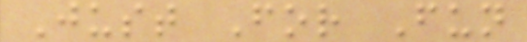Just For Fun
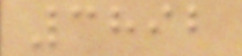3892
